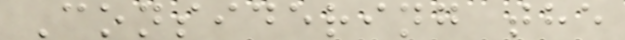Considering the
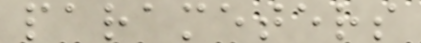parameters
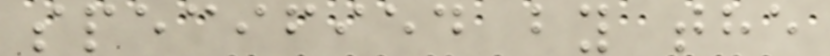specified by the
